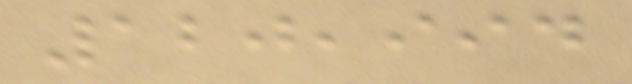120,994
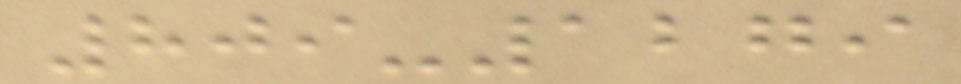809-1279
